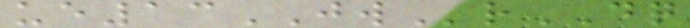ue13JWrDQ
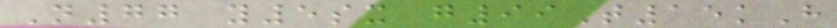N77 y5sx g99T15kH
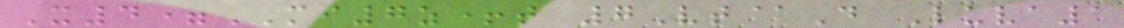X4=MI7z+t 7Vt@D Luva1
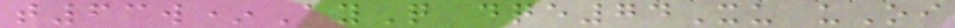t63w*AyQ dqe74Xu uOi
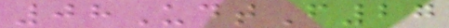08UdtF27
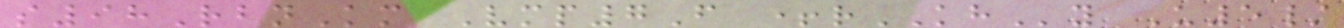s98RbnKm Vmp7F +rKHy U5/
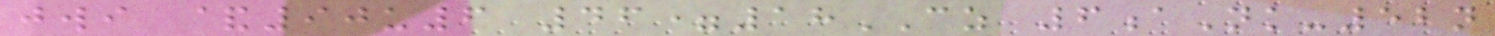jwi &90u6 46=18CZ 6aNk-52n
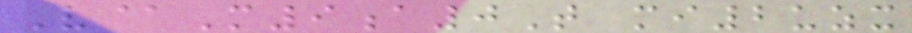V@M9a0T mi2uzx
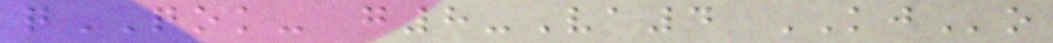qQOK- g8-Va4 KJo
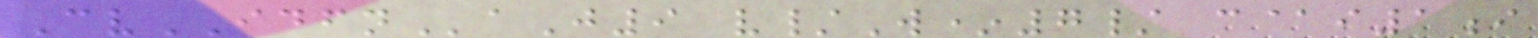CvIDFNaJ9 v/W*7/ c@i1i
